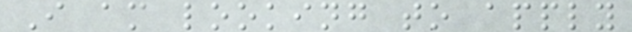I am looking to apply
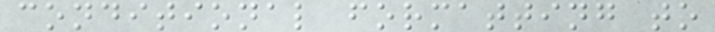conditional formatting to
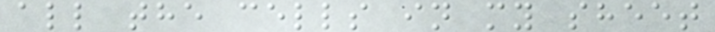all the cells in my sheet
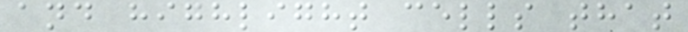and highlight cells that
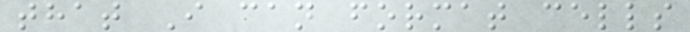that I can format cells
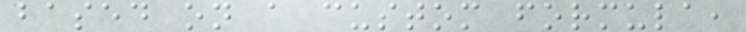based on a custom formula,
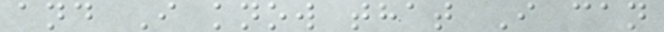and I know that I can
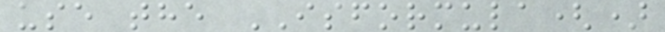use the ISFORMULA()
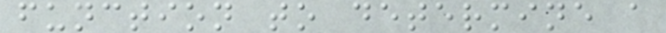function to determine a
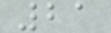21
